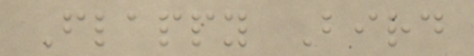Flappy Bird
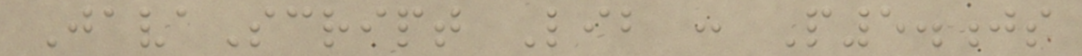JavaScript Lib : P5.js
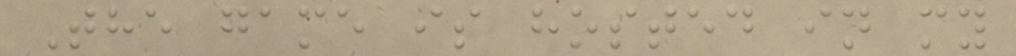The game is hosted in my
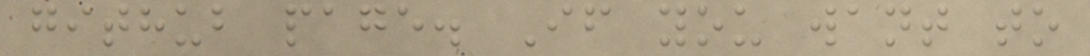github page. If you want to
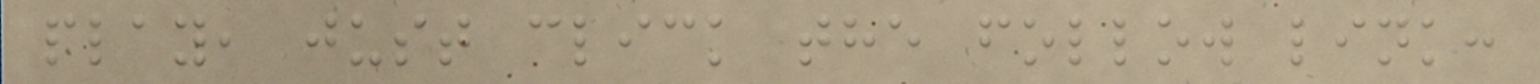play, just click the follow link:
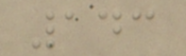143
